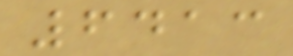6413
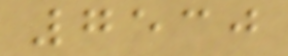7530
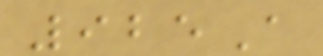925A
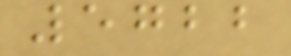5722
